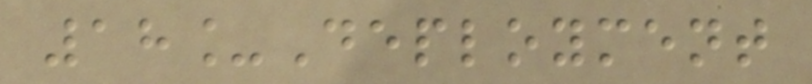18_Deployment
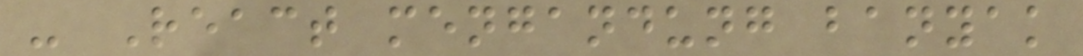- React mengandung banyak
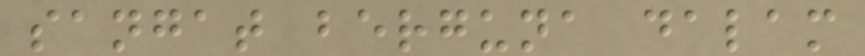sangat berguna dalam
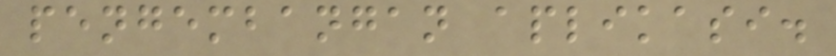pengembangan aplikasi.
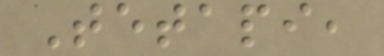Tetapi,
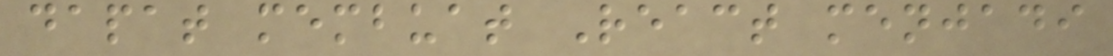dapat membuat React menjadi
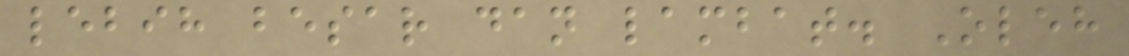lebih besar dan lambat. Oleh
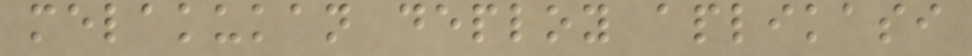melakukan deploy aplikasi
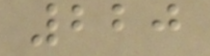220
